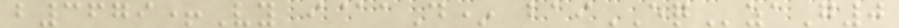b3679+Vy i@aD* baiEQzaG0
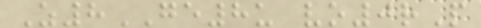Z8GE8u vo0rP
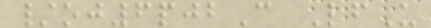/oj6pjbC LfU
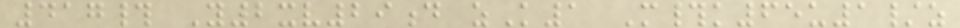417# Y2xv29d zK1 M#k65u1/z
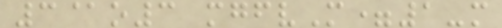3@o3 mgfvM=1-m
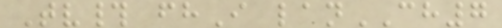Tv# fhI lanCH7
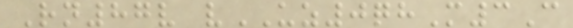Rn87v vUZ0qhM3C
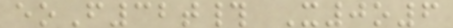eoF32t# X0o6
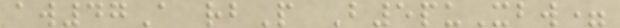aw47A rbP B5puXbw=
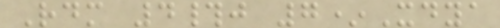Rdm 4#j 7*Xdya
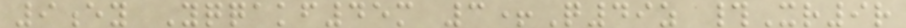9ey Yqqakf45m 3+Q49z #Xr9r
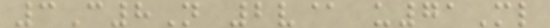3C8N 2v@ u71Ml
